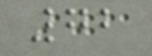72
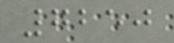7250
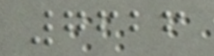7626
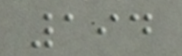194
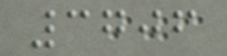3706
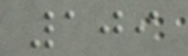109
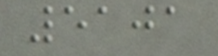5101
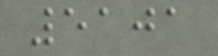5101
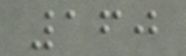160
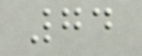74
